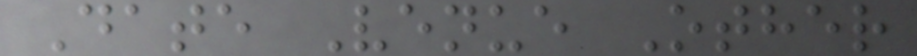Date Venue Other
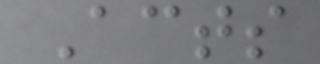Acts
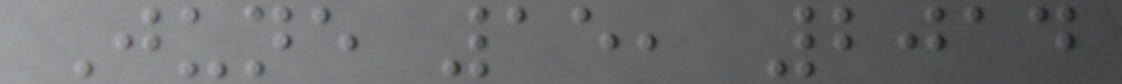June 15, 2014
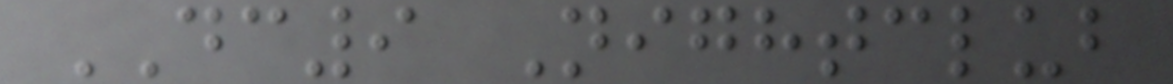DC9 Nightclub
